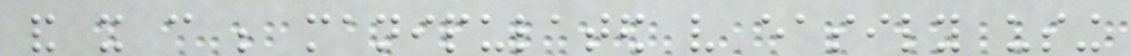and it can be manipulated very easily using
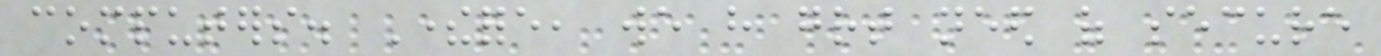computers. Therefore, we have great need of secure
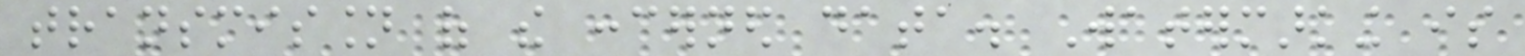transmission of the concerned data. Watermarking is
